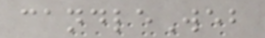candleWeb
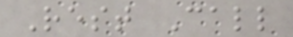Rest Call
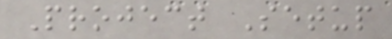Project Setup
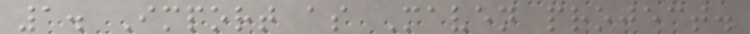1. Import as Maven project.
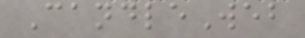CandleWeb
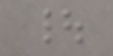|
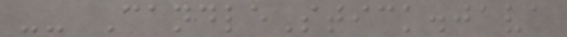-- CandleStick.java
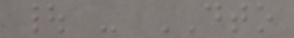| - DTO
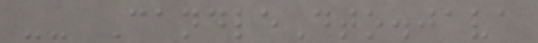-- CandleDto.java
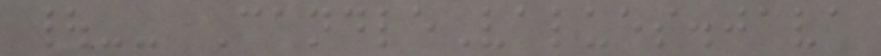|-- CandleValues.java
